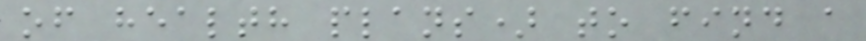of health plans) to find a
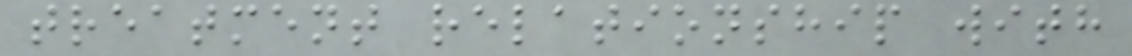treatment relationship with
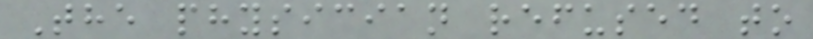The physician refused to
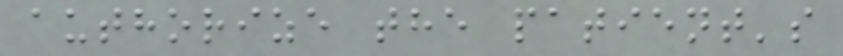authorize the patient's
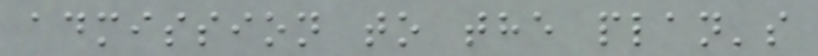admission to the plan's
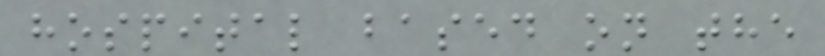hospital based on the
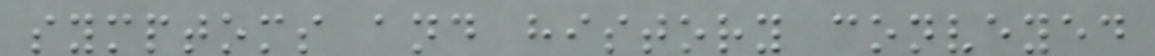symptoms and history conveyed
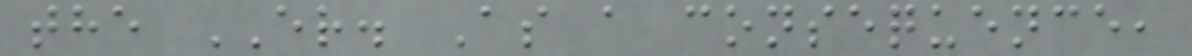the ER. As a consequence,
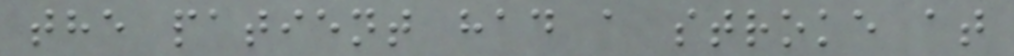the patient had a stroke at
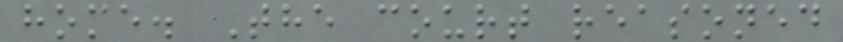home. The court reasoned
